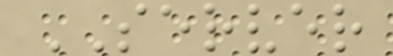SERVER
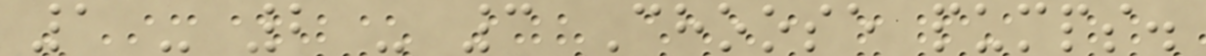1 - 2 - 3 Choose pumps.
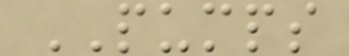PUMPS
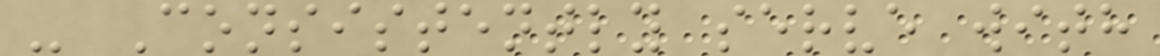- Consistently serve with
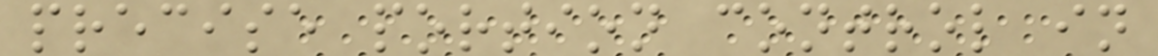precise portion control in
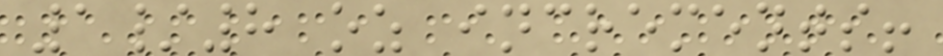1/8 oz increments!
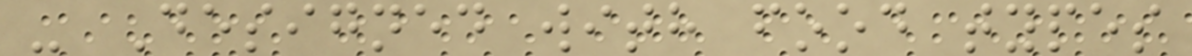- Designed with food types
